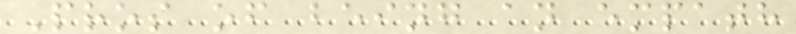Pros of being an empath
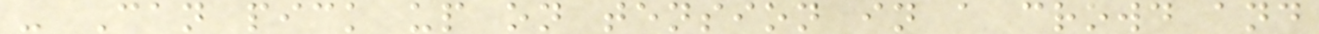- Can pick up on tension in a crowd and
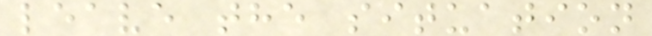leave the situation
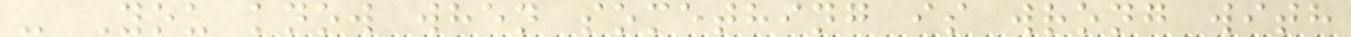- You know when something is wrong with
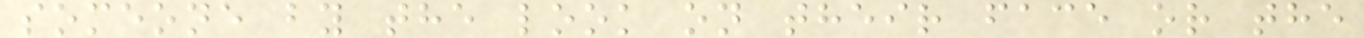someone by the look on their face or the
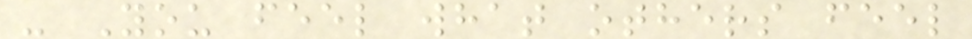- You feel what others feel
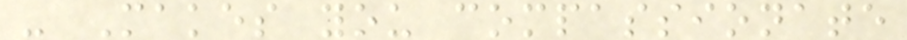- Makes you compassionate
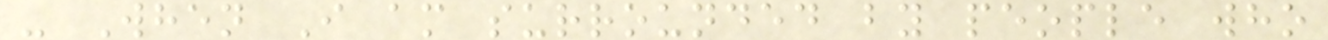- When I am surrounded by people who
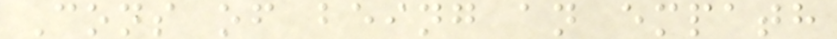Cons of being an empath
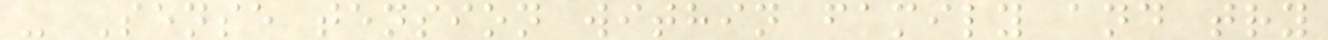- Sense tension within family and try
